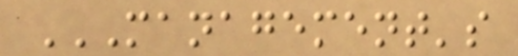MANAGEMENT'S
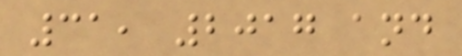31, 2017 and
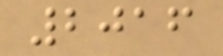2016
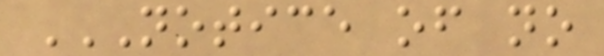NOTICE OF NO
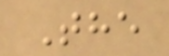The
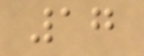17
